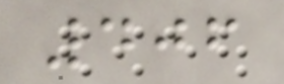406
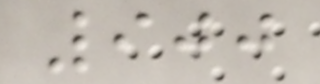900
